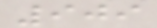909
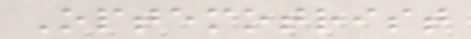Optemotrist
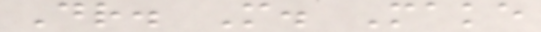Dr. M. Make
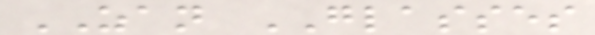ZAN GLASSES
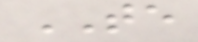TE
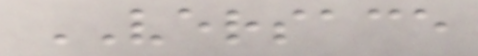VERSACE
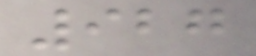927
